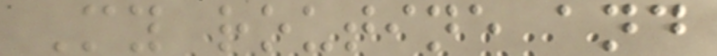My routine and
